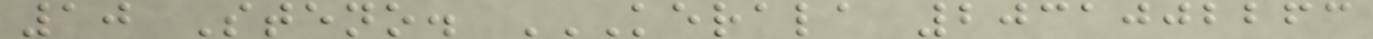10 Steno. KERALA 2031002263
